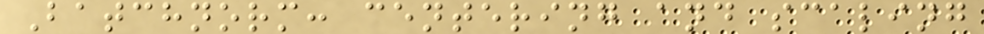Batchnorm: centering and scaling
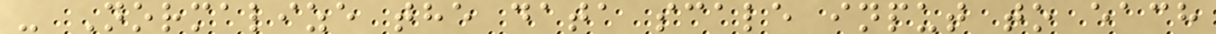- Normalize the data scale input to each
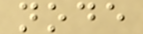node
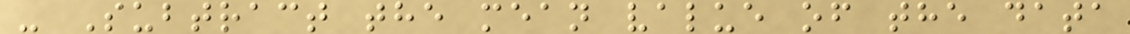- Subtract the mean value of the data
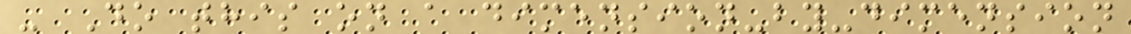- Do this on a dimension-by-dimension
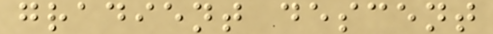gradient descent
